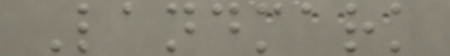Landmark
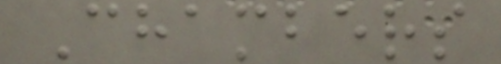Chambers
